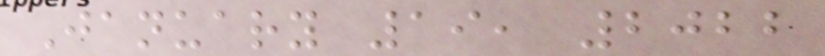January 19, 2022
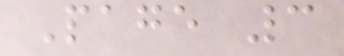Page 3
